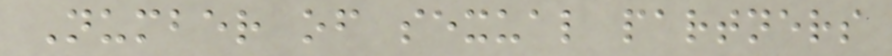Number of sexual partners
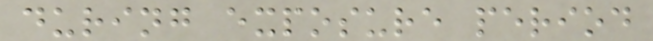during exposure period
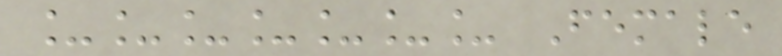_______ Female
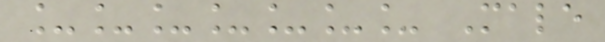_______ Male
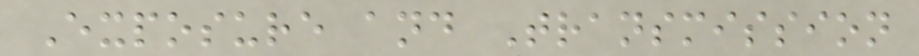Exposure and Transmission
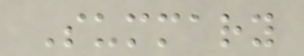Summary
